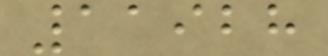11928
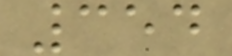354
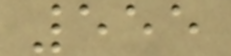555
